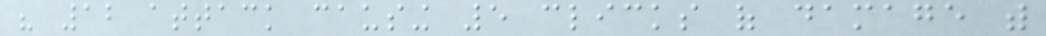his 12 attack causing 5 clicks of damage with
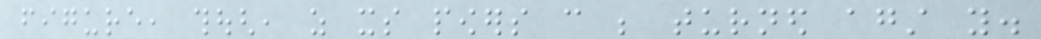figure, though, as its powers can be turned against you.
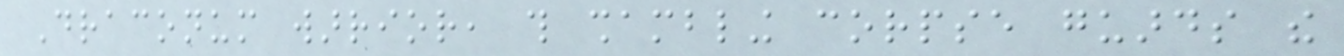Draconum warrior, this shambling corpse guards the
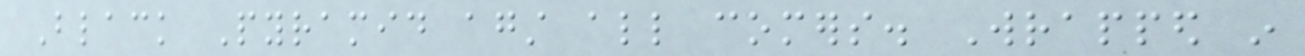Black Pyramid against all comers. Wrapped in
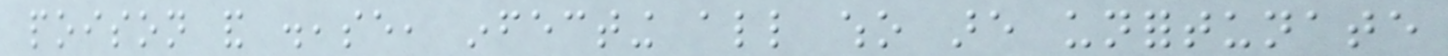poison and disease, infecting all who are unfortunate
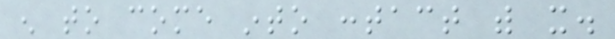enough to come into contact with it.
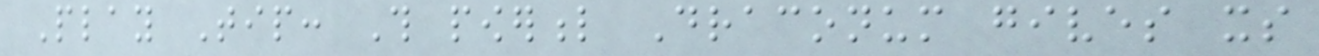Play Tip: This powerful Draconum gives its
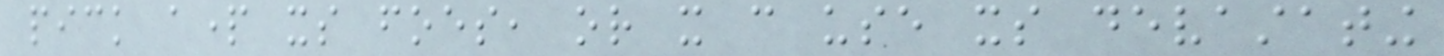pick apart its foes, or it can use its devastating
